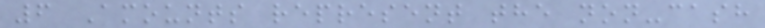6 Amounts represent the non-cash
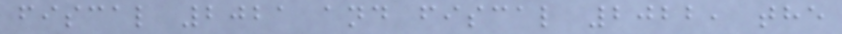fiscal 2021 and fiscal 2022, the
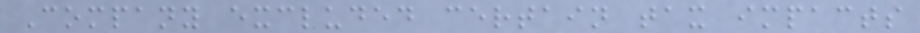Company excluded certain tax impacts
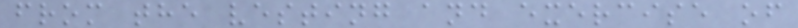from the vesting and exercise of
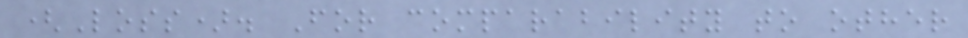(Loss). For comparability to other
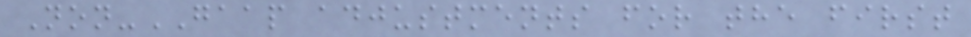Non-GAAP adjustments for the first
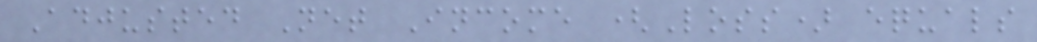Adjusted Net Income (Loss) equals
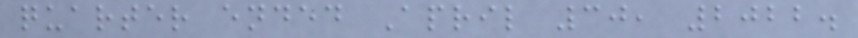quarter ended April 30, 2022.
